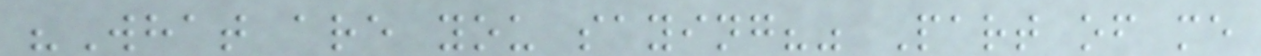"What are you saying?" Part of me
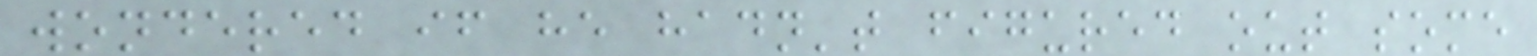wondered if he hadn't figured out some
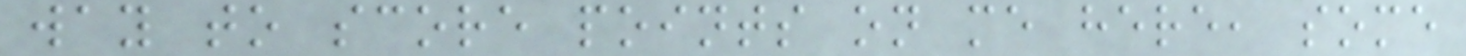way to score points on me here, some
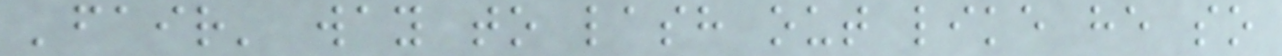'fair' way to lash out like he so
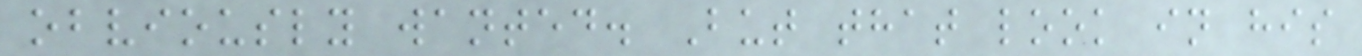obviously wanted. But that look in his
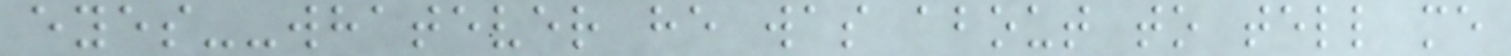eyes--whatever he was about to tell me
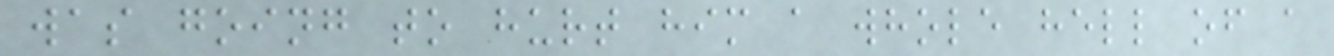was going to hurt him a whole hell of a
